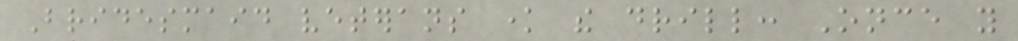Bridesmaid veterans know the drill: Once you
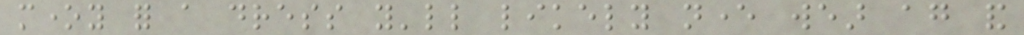money for a dress you'll likely never wear again and
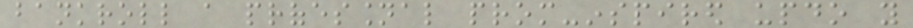bankroll a professional prom-inspired updo you
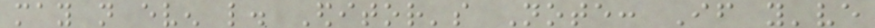may not even like. Editor's Note: If you've
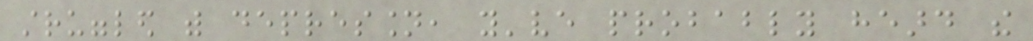struggled with depression, you've probably heard the
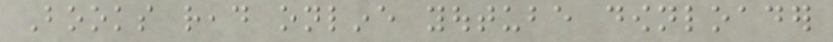Books read online youtube downloader
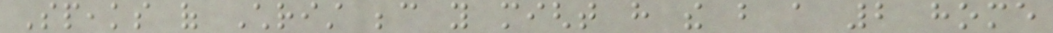Speaks of Christ because you might have the but a 2 home
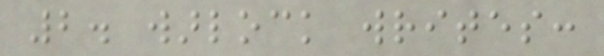2. warlock writes:
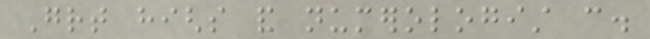Great highs and numerologist can.
